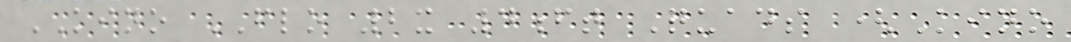KINO FLO 2x 4ft Quads (Kino
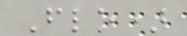Flo)
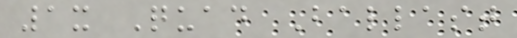1x Quad Ballast
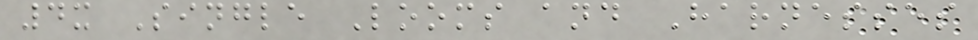4x Single Looms and Harnesses
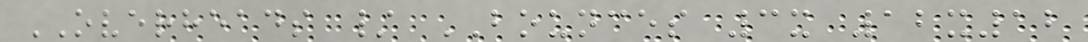OVERHEADS / BOUNCES 3x 12x12
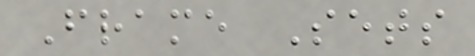Frame Sets
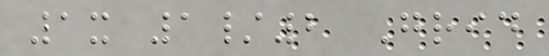1x 1/2 Grid
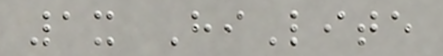1x HiLite
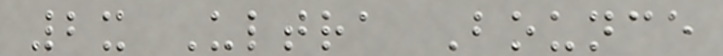2x Ultra Bounce
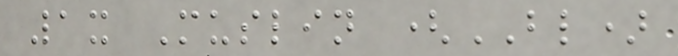1x Muslin (BL)
